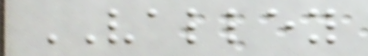VALLEY
